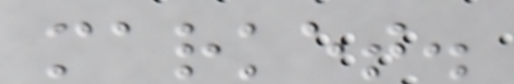market.
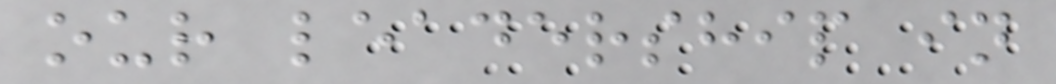our leadership in
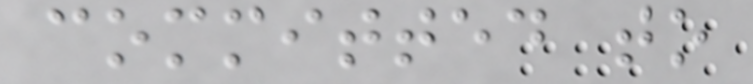committed to
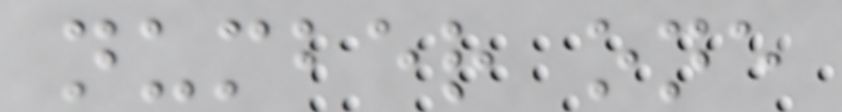number one
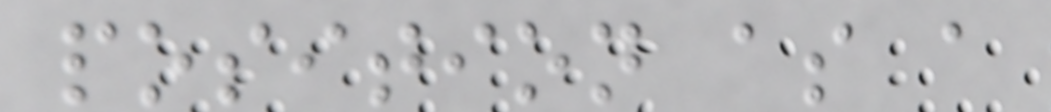position as a
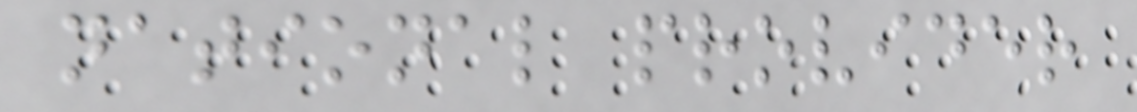national provider
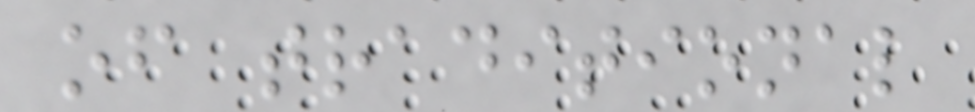of traditional
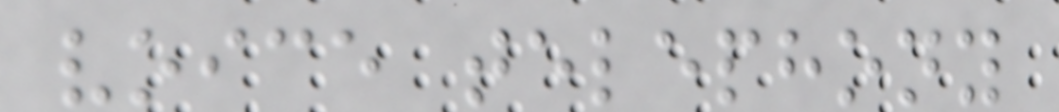voice telephony
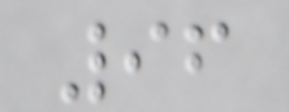96
